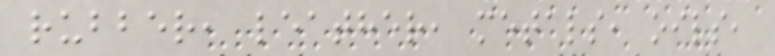rubber, leather, metals, oils,
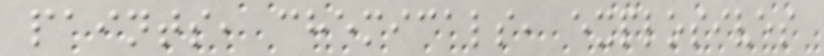paints, chemicals, explosives
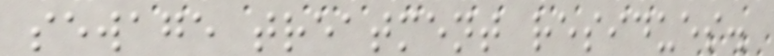sewage treatment residues.
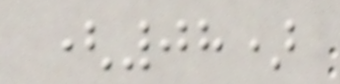(08)
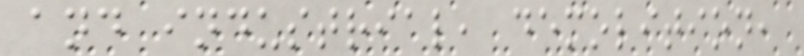and industrial, demolition,
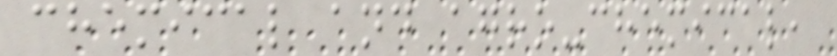chemical and agro-chemical,
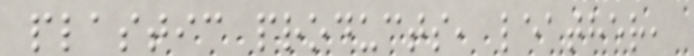plastic products, leather,
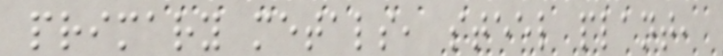primary metals, steel plant,
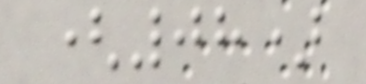(08)
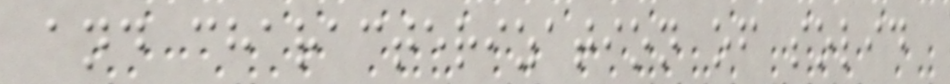and characterization of solid
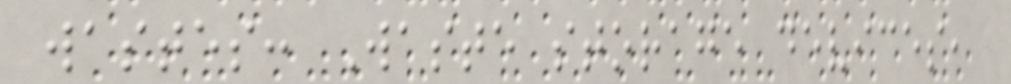wastes: Waste storage devices,
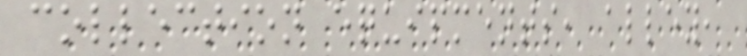collection equipments, alley,
